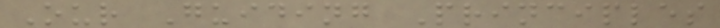Our Guiding Principles
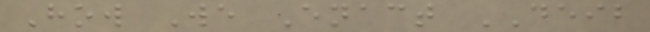How We Enact DEIB
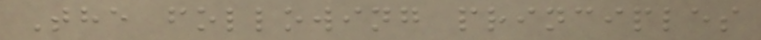The following principles
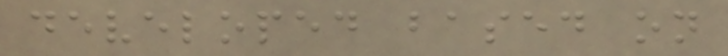developed based on
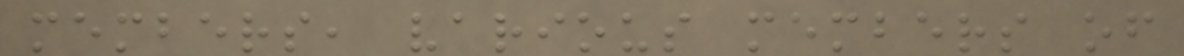members, various members of
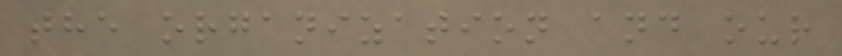the organization and our
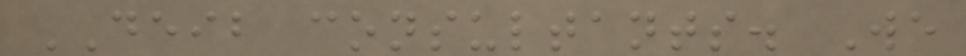DEIB consultants. We
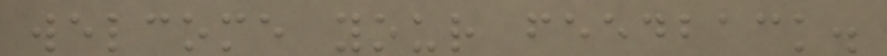welcome your feedback.
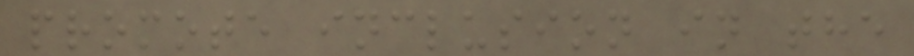promote inclusion in the
